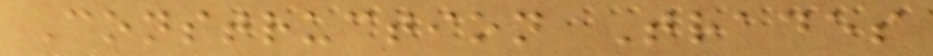Construction Trades
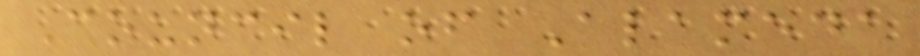Council of Alameda
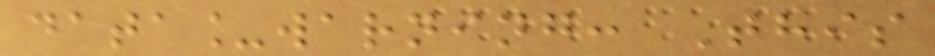data_warning: This
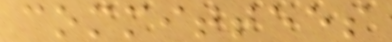committees
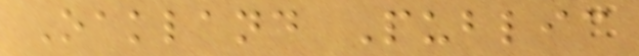Oakland Public
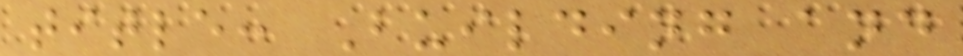title: Building and
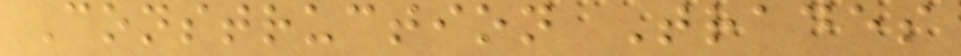Construction Trades
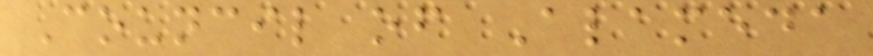Council of Alameda
